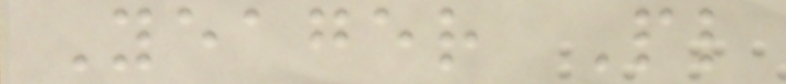Yeager Pl
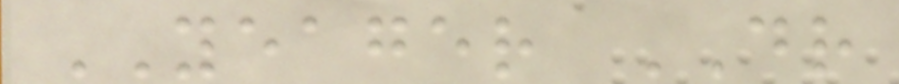YEAGER DR
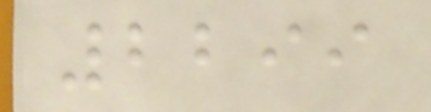2299
